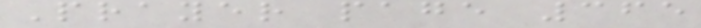Prayer page 365
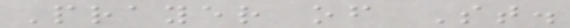Prayer of St.
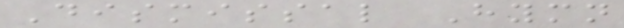Dismissal Hymn
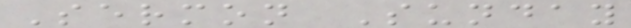Sermon Sunday
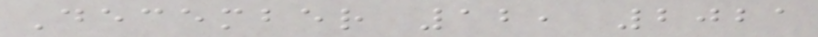December 12, 2021
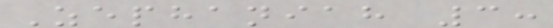Zephaniah 3:
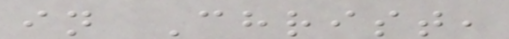in Christ,
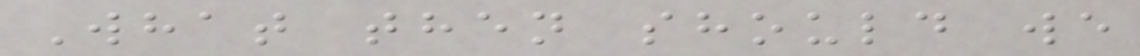What then should we
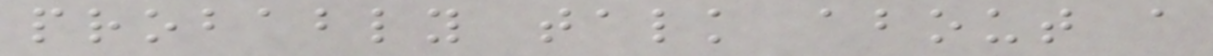probably talk about a
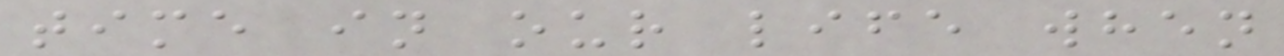time in our life when
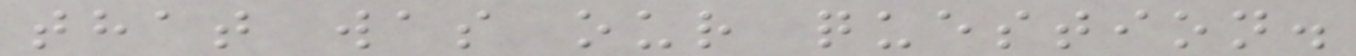that was our question.
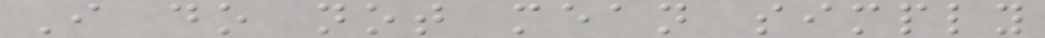I do not mean simply
